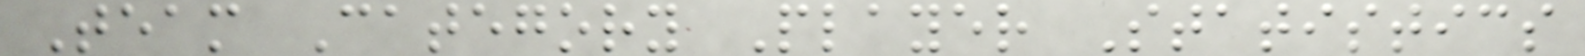Team Category Player Statistics
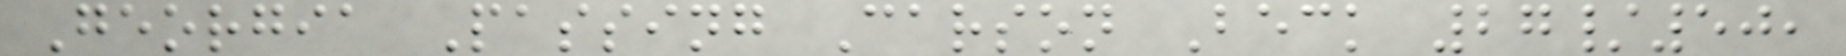Georgia Passing Carson Beck 27/50,
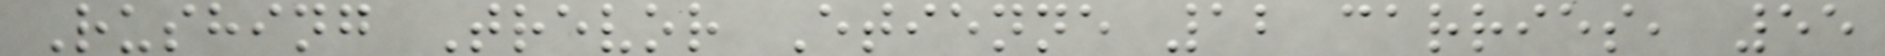Rushing Trevor Etienne 12 carries, 55
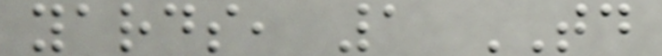yards, 1 TD
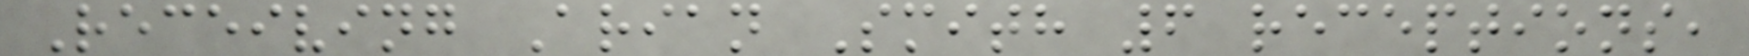Receiving Arian Smith 6 receptions,
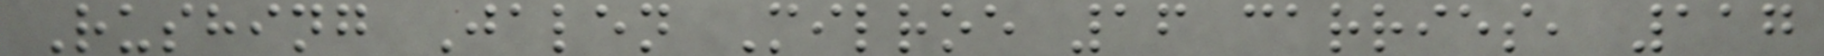Rushing Jalen Milroe 16 carries, 117
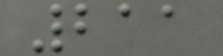211
